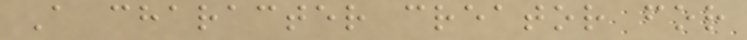A character creator for
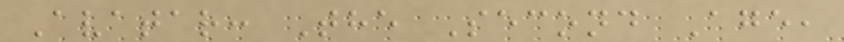Avatar: The Second Age,
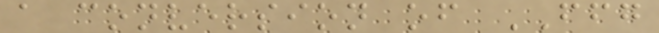a conversion of FFG
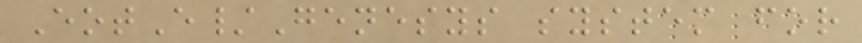EotE/Genesys system for
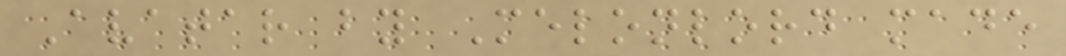Avatar by Melonlord made
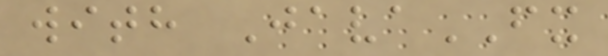with JavaFX
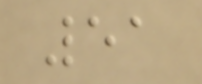51
